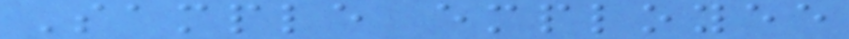Sample employee
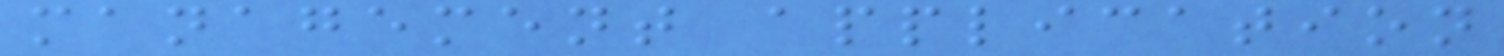management application
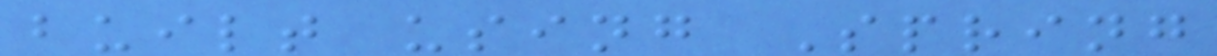built using Spring
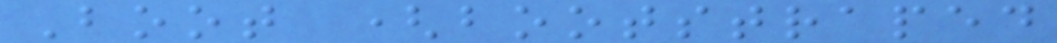Boot (bootstraped
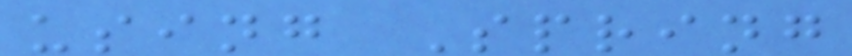using Spring
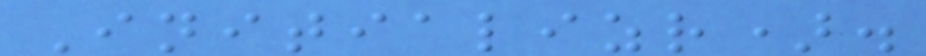Initializr).
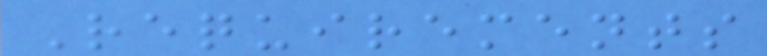Requirements
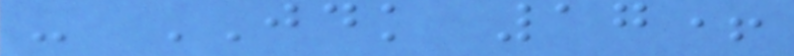- JDK 17+
